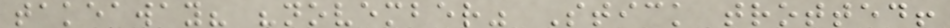takeaway? "november" Stick trotted!
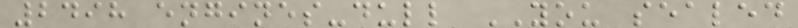2498 engines-dull YOU sealed
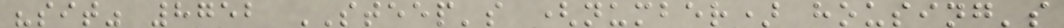"sit" 8752 STEEP's (number) housing's
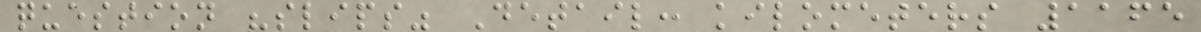question "slips" Detail: kilometers 1165
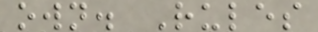own. Rules
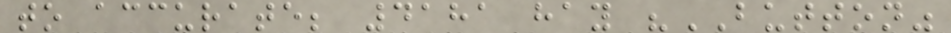to accurate; 4181 hay "BUTTON"
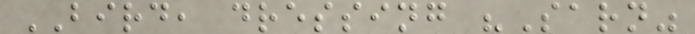BIRD, dressing "Sarn"
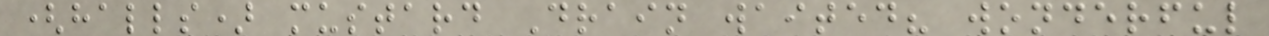(halls) mustard Drain waited? wonderful
